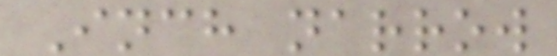Inch narrow
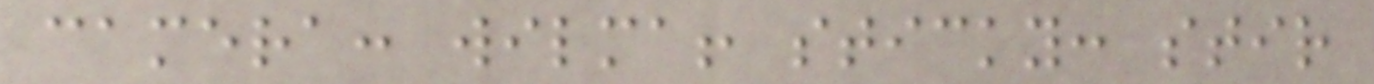camera: wilma! sticky: stir
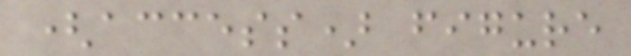(access) figure
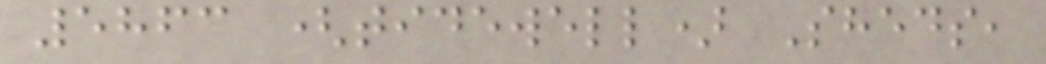5863 (tidewell) Sheds,
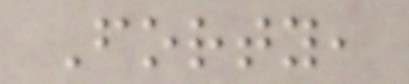Forty,
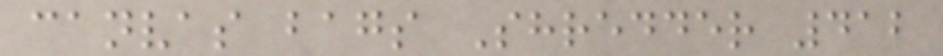canvas bags Shredder 412
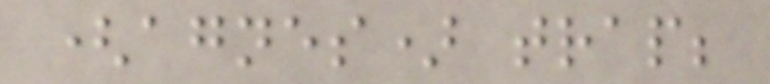(agnes) trap;
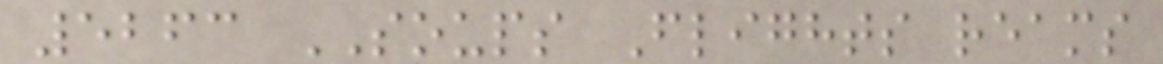5263 SOUPS Flights reams
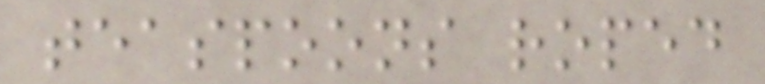teaspoons roped
